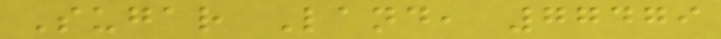Sugar Land, 77479
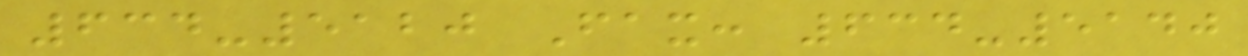634-5120 Fax: 634-5140
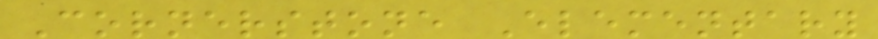Cornerstone Elementary
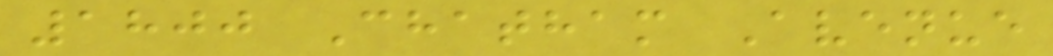1800 Chatham Avenue
